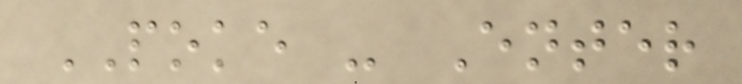POKE - Enter
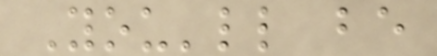You'll be
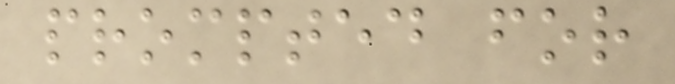prompted for
